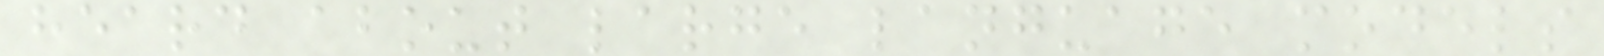heard about large language models
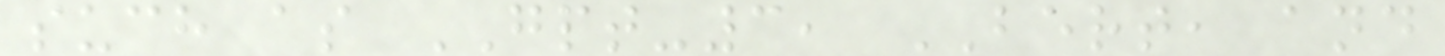such as GPT-3, BERT, and
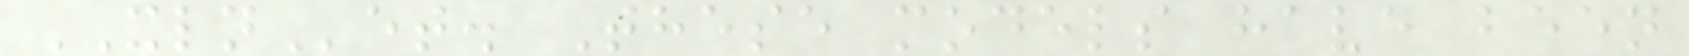XLNet. These models have been
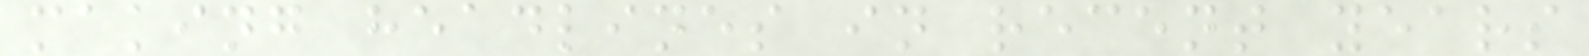making headlines in recent years
